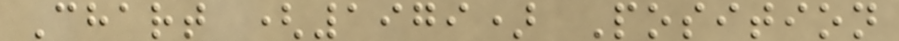Chart (1979) Position
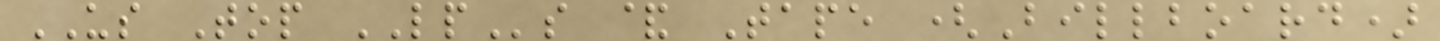US Top LPs & Tape (Billboard)
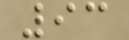93
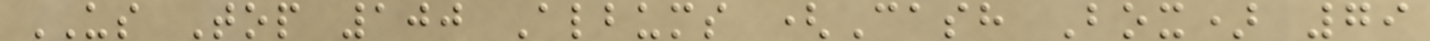US Top 100 Albums (Cash Box) 79
